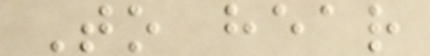To hear
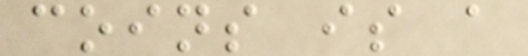coins is a
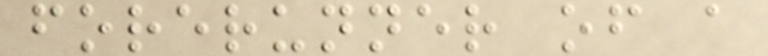forerunner of a
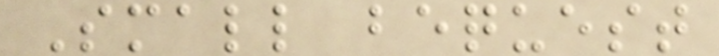Small bequest
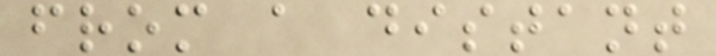from a distant
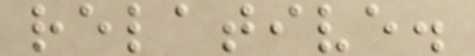relative.
